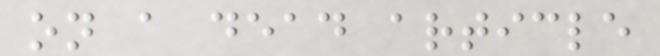on a dead article
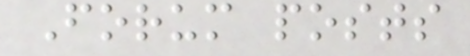Forum posts
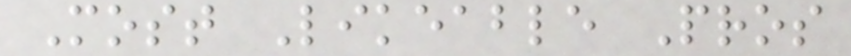Most Likeable Pros
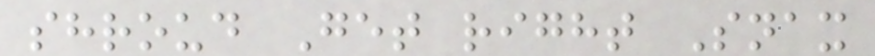shroud Get right Snax
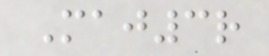Maj3r
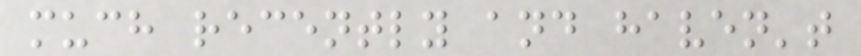much recently and haven't
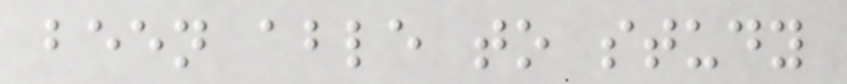been able to study
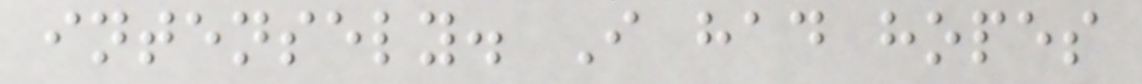intensely. I had hopes
